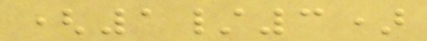(1/3)
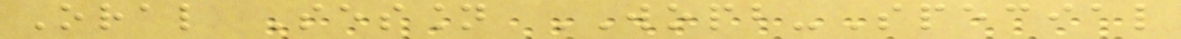Oral Session WOPB-Special
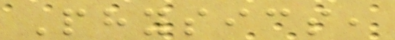Physics,
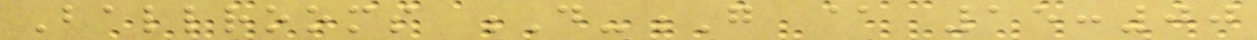Ballrooms D-G @ 15:00
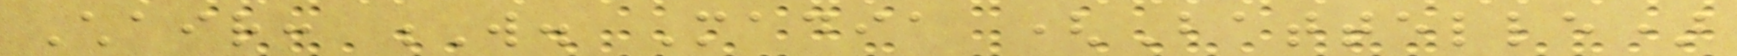Chair: W. Madia (Battelle)
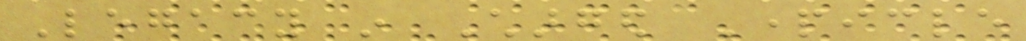Legacy in Charged Particle
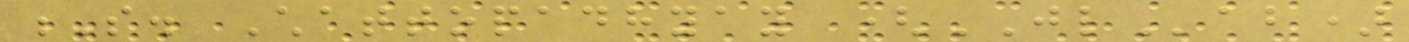S. Chattopadhyay (JLab)
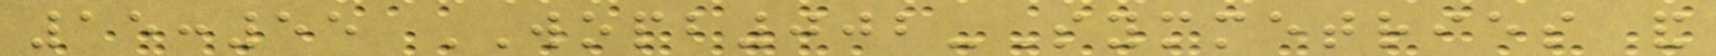15:55 WOPB002-Symmetries and
